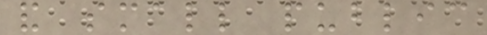and small public
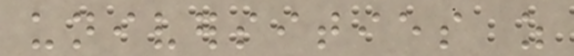universities as
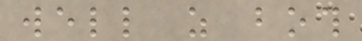well as both
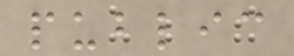public
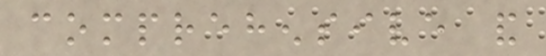comprehensive and
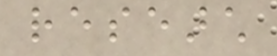research
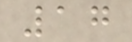17
